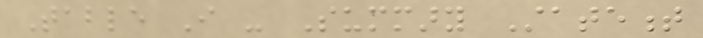Table I - Summary Statement
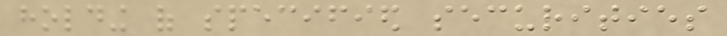holding of specified securities
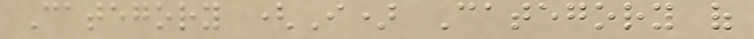Category (I) Category of
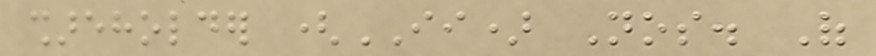shareholder (II) Nos. Of
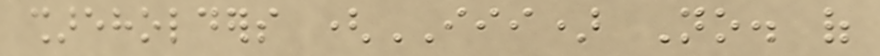shareholders (III) No. of
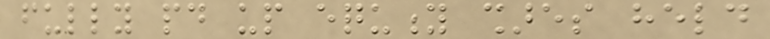fully paid up equity shares held
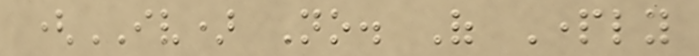(IV) No. Of Partly
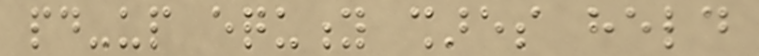paid-up equity shares held
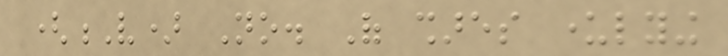(V) No. Of shares underlying
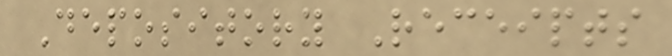Depository Receipts
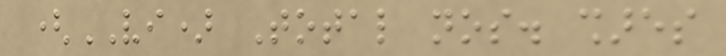(VI) Total nos. shares
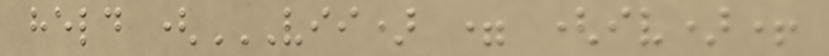held (VII) = (IV)+
